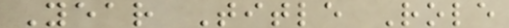Year Title Role
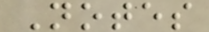Notes
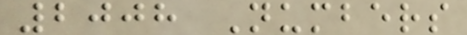2008 Numbers
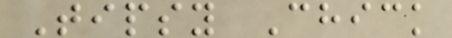Tipsy Chick
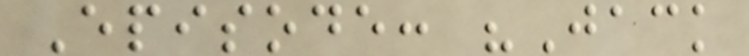Episode: "Jack
